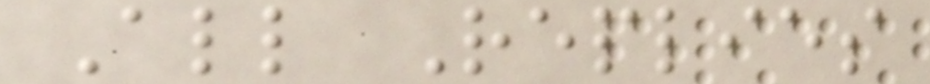All Replies
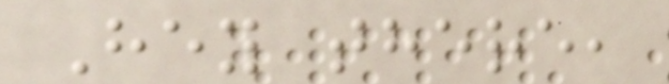Hey there,
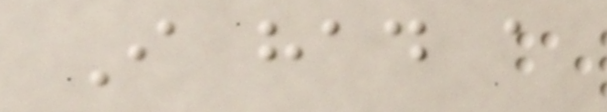I had a
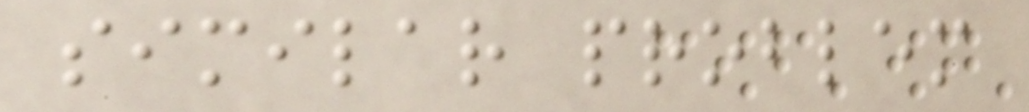similar problem
